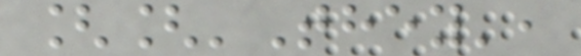[['They',
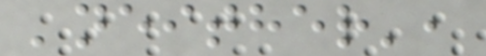'neither',
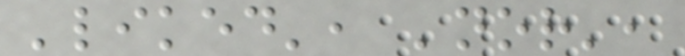'liked', 'nor',
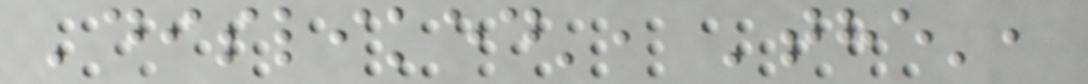'disliked', 'the',
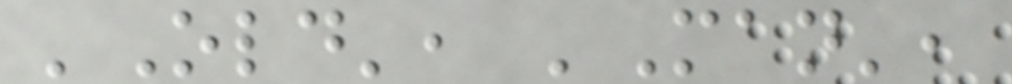'Old', 'Man',
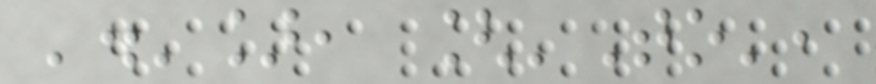'.'], ['To',
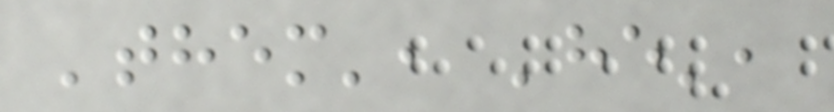'them', 'he',
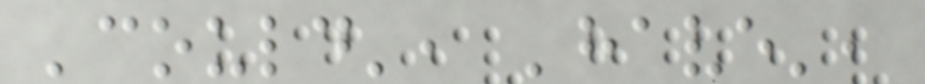'could', 'have',
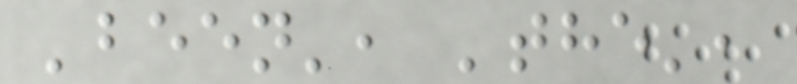'been', 'the',
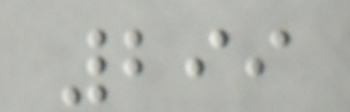299
